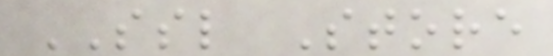SSL Store
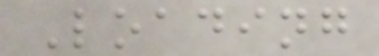Loading
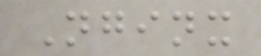Nginx
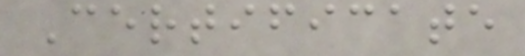Certificate
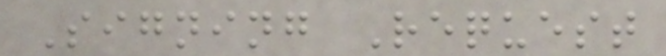Signing Request
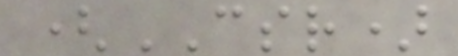(CSR)
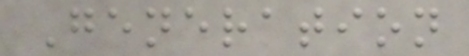Generation
